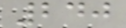240
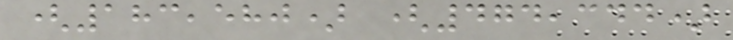(183,580) (474,344)
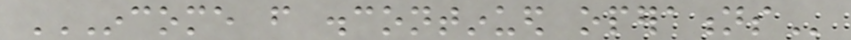INCOME FROM DISCONTINUED OPERATIONS
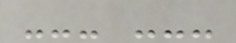--- ---
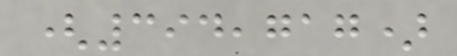(394,717)
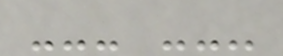--- ---
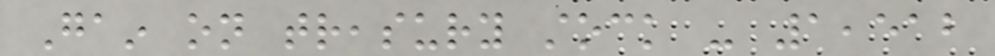Gain on treasury stock - 1,512
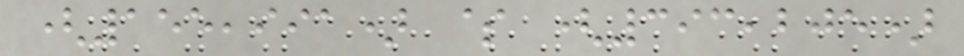(155,991) $ (393,205)
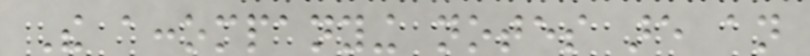The accompanying notes are an
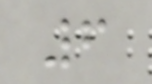6
